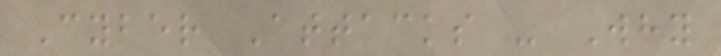Cyber Attacks - Why
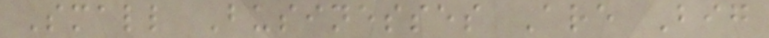Small Businesses Are Big
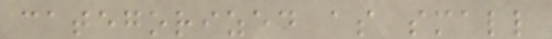categorized as small
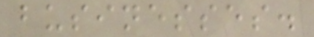businesses.
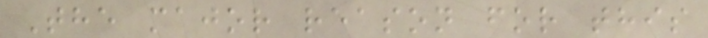The major reason for this
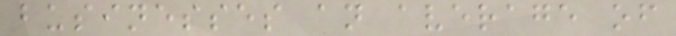businesses an average of
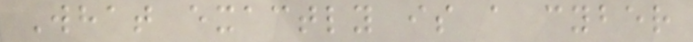What exactly is a cyber
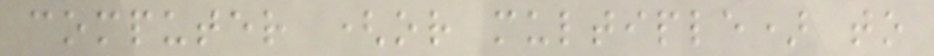computer (or multiple) to
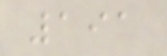191
